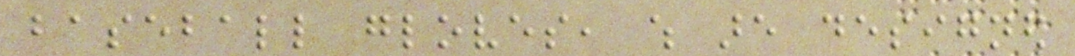baseball gloves, which are designed
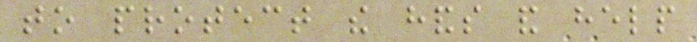to protect the hands and help
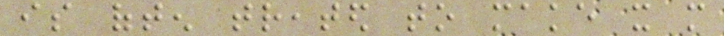is often treated to make it more
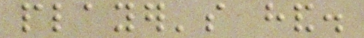player's hand.
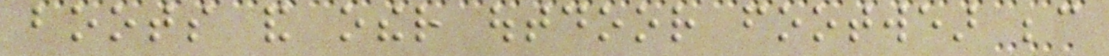boots and other outdoor footwear because
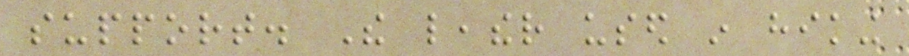support. The leather used in hiking
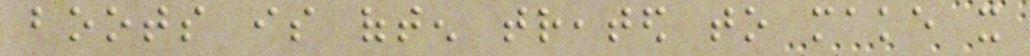boots is often treated to make it
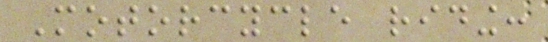Motorcycle riding:
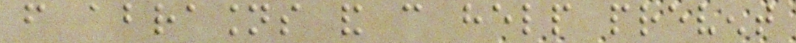from abrasions and can help prevent
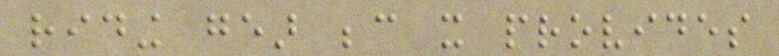riding gear because it provides
